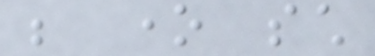be one such
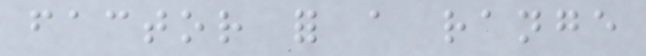factor for a range
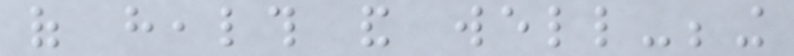of health and well-being
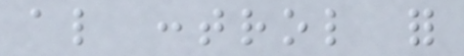also control for
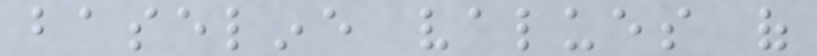baseline values of
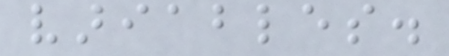variables.
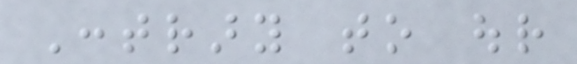Contrary to our
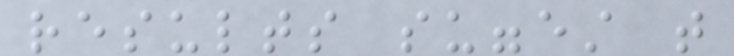results suggest that
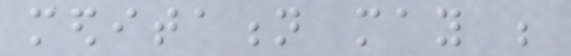meditation may be
